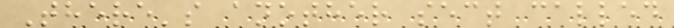There's another sect called
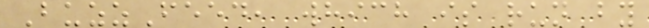BuzzFeed, which is run by
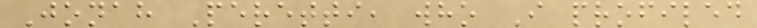Jonah Peretti, who I profiled
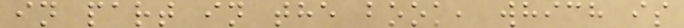in part in the book, which is
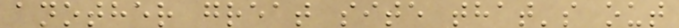another great site that's out
